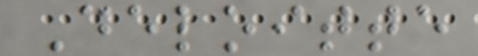Deloitte
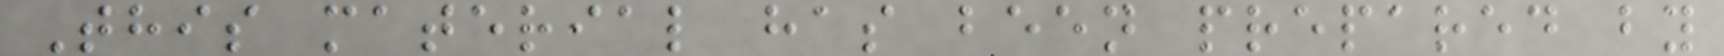This material has been prepared by
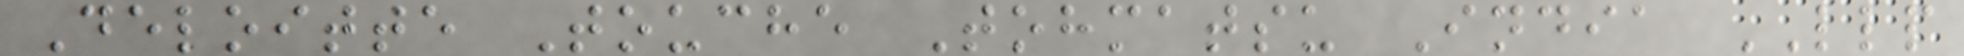Deloitte Touche Tohmatsu India LLP
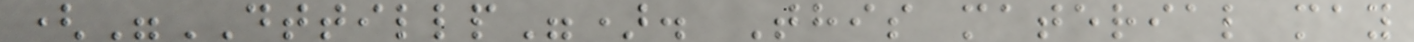("DTTILLP"). This material may
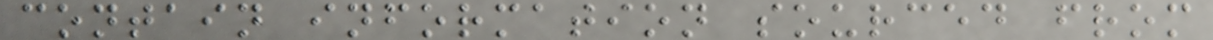contain information sourced from
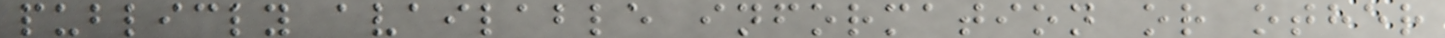publicly available information or other
